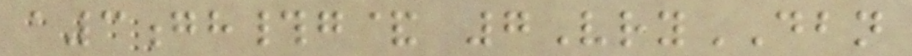a3gh#g& 7VryDBN
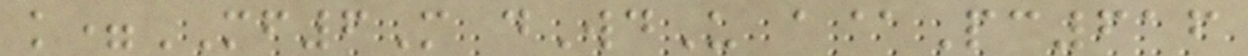k=MF6M dWdU a@Pc616
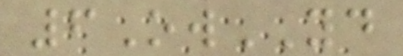6OwYD
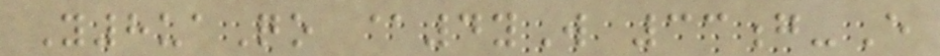Y8uaQo @4yW 33g-E
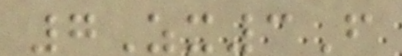7Zx3F
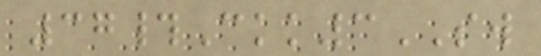37#Ckk3SW
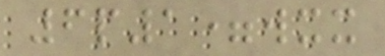6p1=wxx
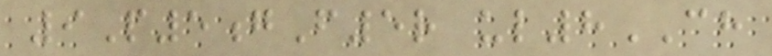9P5gF5r ul8CH
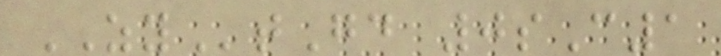ZYtGd 0sC1
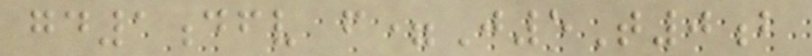gd1dfv f=J5T0b
